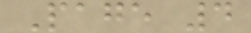Page 4
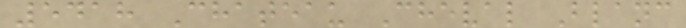5418 Chateau Cheval Blanc
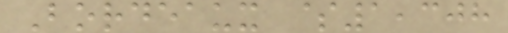Bordeaux $1,308
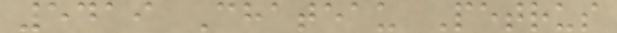5419 Chateau Petrus
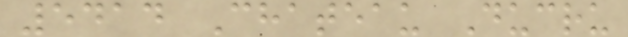5414 Chateau Ducru
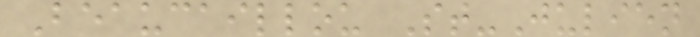Beaucaillou St-Julien
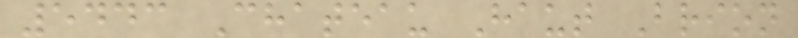5443 Chateau Haut Brion
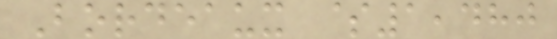Bordeaux $1,480
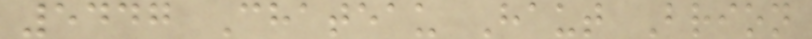5447 Chateau Haut Brion
